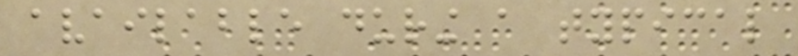available during a typical
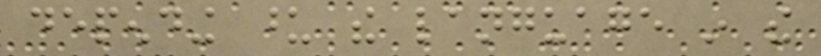depending upon the language in the
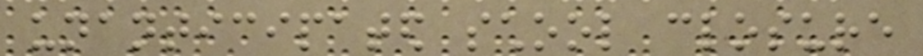unanticipated school closure
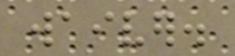waiver.
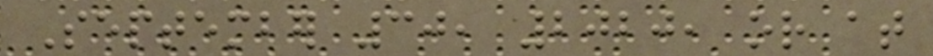September 30, 2020, or at
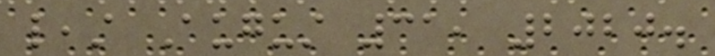least August 31, 2020.
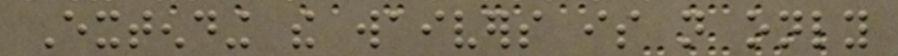Extending the waivers is not only
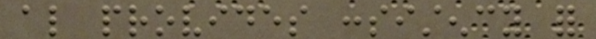also provides consistency for
